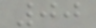00
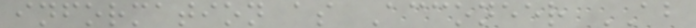information as Acconeer AB
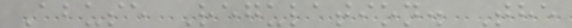Abuse Regulation. The
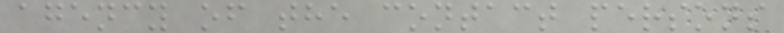agency of the contact persons
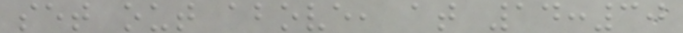set out above, at 14:30
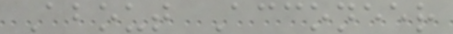About Acconeer
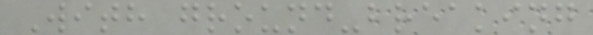With ground-breaking
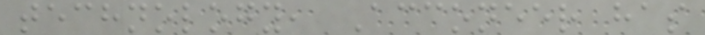technology, Acconeer has
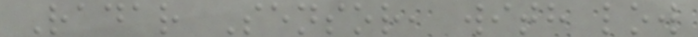Radar Sensor, with low
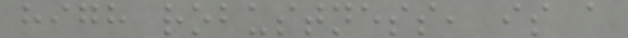high robustness, is a
